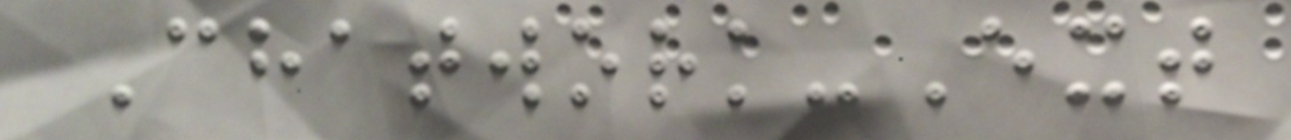Chatwork-Ext
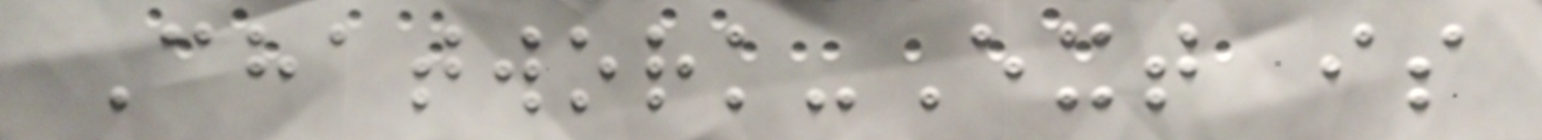Chatwork-Ext is
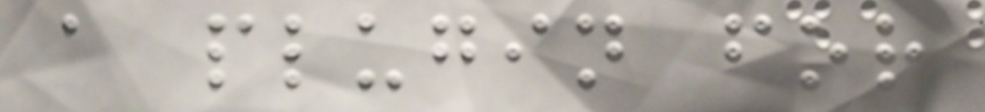a plugin for
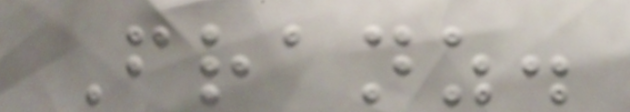Franz.
